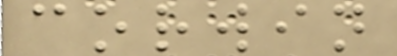corwin
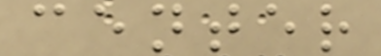center
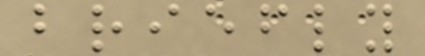briefly
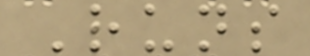Runs
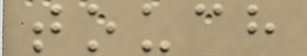touch
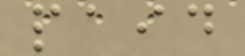paid
